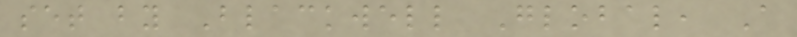set by Blackwell Global, A
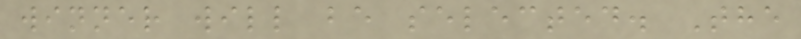winner will be selected. The
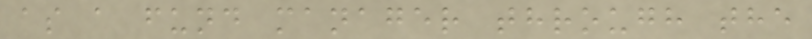as a fund manager through the
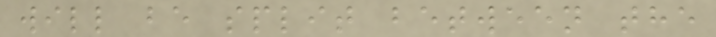will be split between the
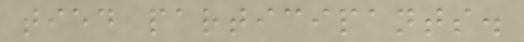tied participants.
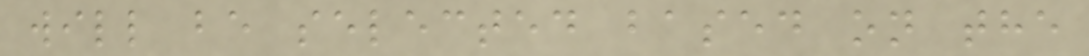will be selected based on the
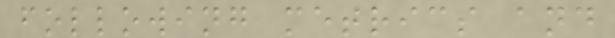following metrics and
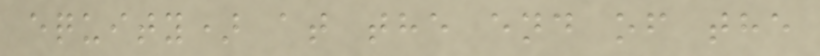equity) at the end of the
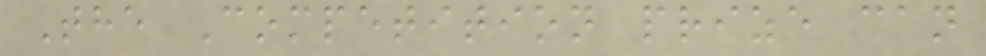The Competition prize can
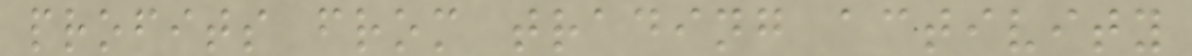profits from trading activity
